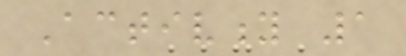Activity 1
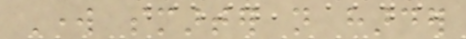Work smarter not harder
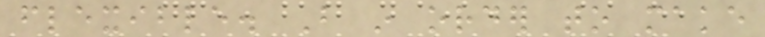flexible. But in order to make
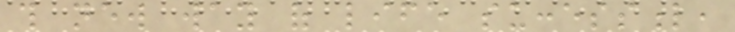this new way of life successful,
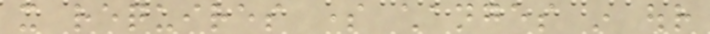it requires some changes in our
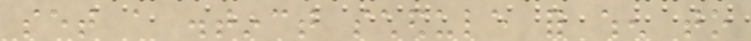set a distinct schedule for when to
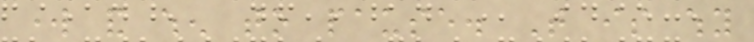work and when to pause. That is why
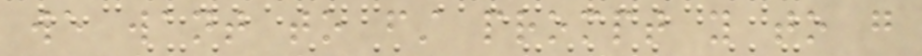we want to first prompt you to go
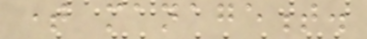time management.
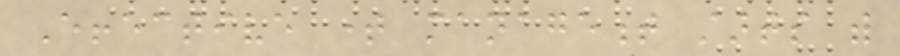Effective time management starts with
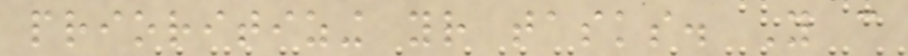prioritizing your tasks. You can
